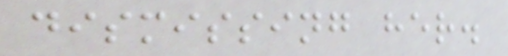dismissing her.
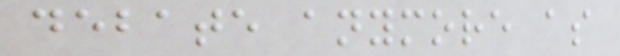debate anymore as
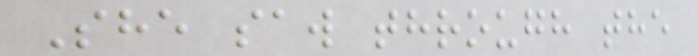She saw through the
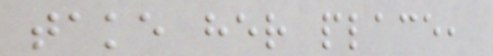take her place,
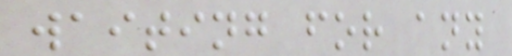waiting for any
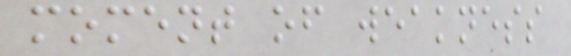moment of weakness
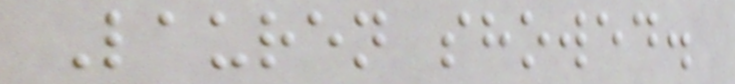Lauren showed.
